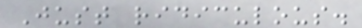Just ridiculous.
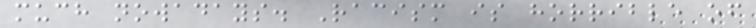much nowadays. Racism is horrible of
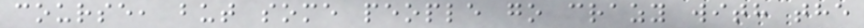course, but some people go crazy with the
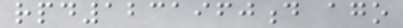rpd1231960d ago
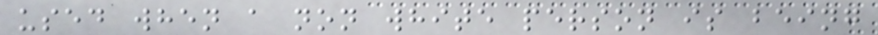used when a non white person is being
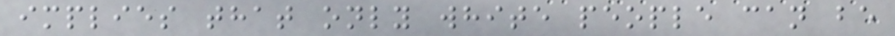implies that only white people can be
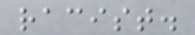racist.
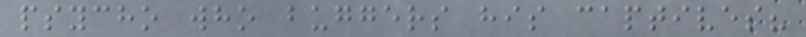psycho who buggers his captives?
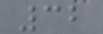32
